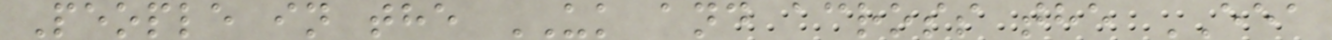People in the UK and across the EEA
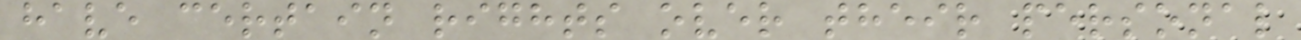have certain rights over their personal
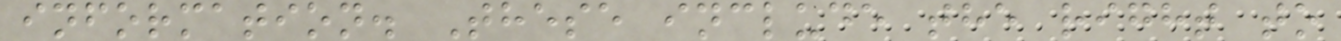information. These include the right to
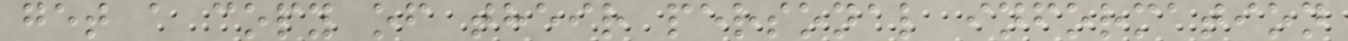get a copy of their personal information
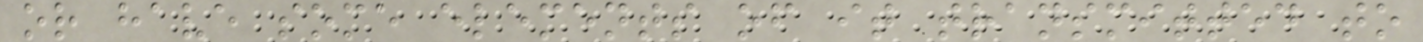or have some elements of it transmitted to
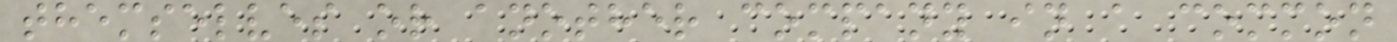themselves or another company in a common
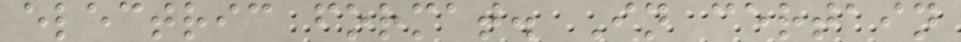electric format. In certain
